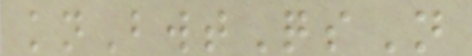knBwtQsN
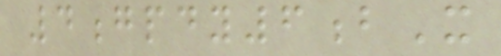4gpdy6bX
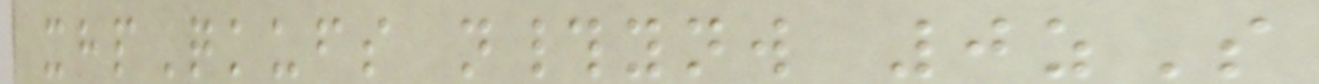xhpQkufs n#ynw 0zS
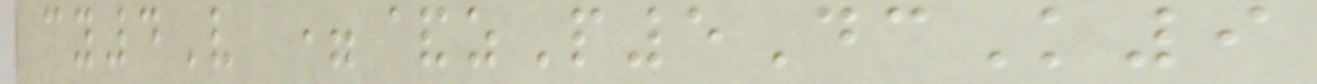cy4V =&zP5DcK9
